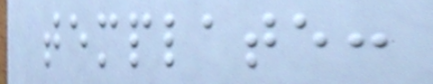template:
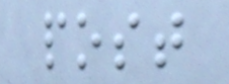post
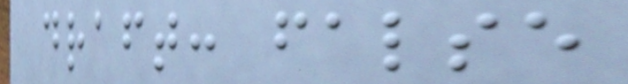draft: false
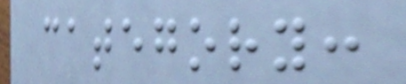category:
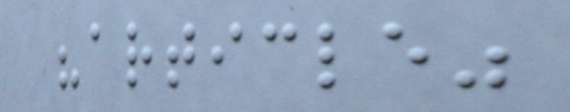"article"
